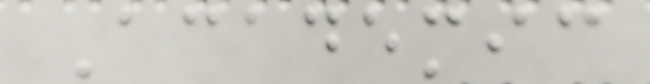Academic
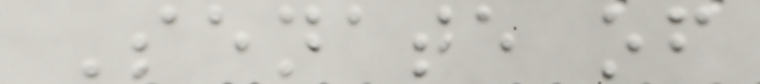Senate of
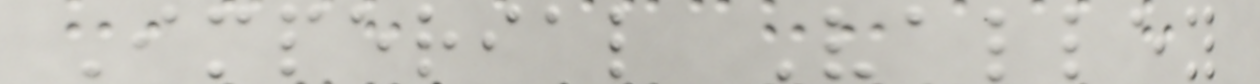Imperial Valley
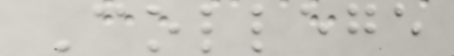College
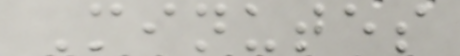Minutes
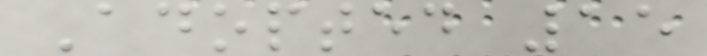Adopted 15
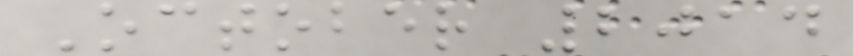October 2014
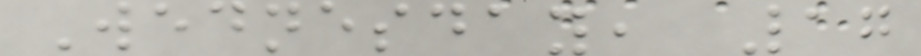Wednesday, 17
